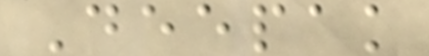Deepak
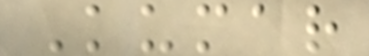Kumar
